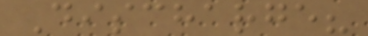Discharge?
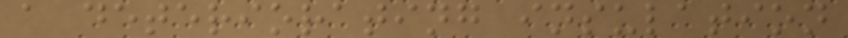a deteriorating insulation
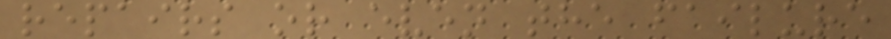repairs or even the failure
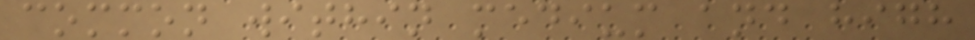common within medium and high
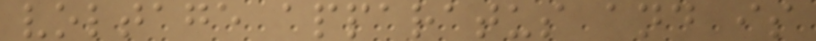voltage apparatus and is
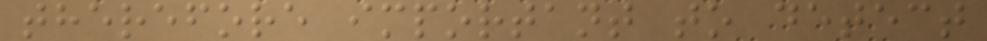therefore important to detect
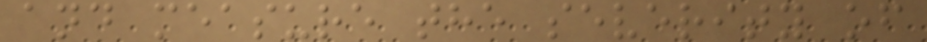and measure the severity of
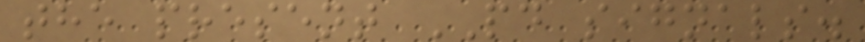the present PD signals.
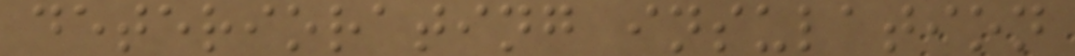deteriorating insulation
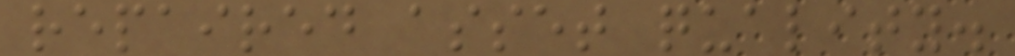repaired asset quality.
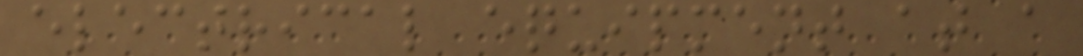electrical equipment at a
